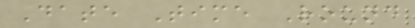Date Time Round
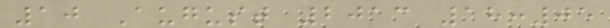10 August 2013 18:05
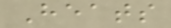Heats
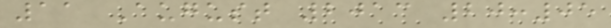11 August 2013 20:05
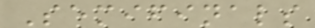Semifinals
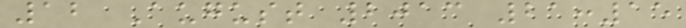12 August 2013 21:15
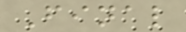Final
